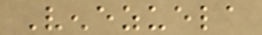Venezuela
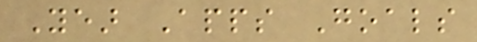Year Apps Goals
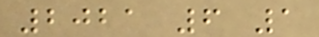2021 6 1
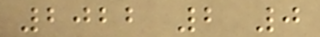2022 2 0
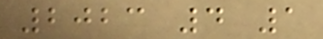2023 4 1
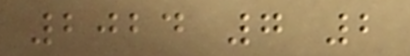2024 7 2
